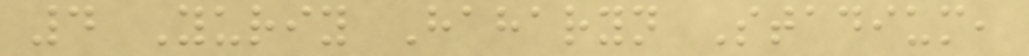4 Yuriy Haharyn Stadium,
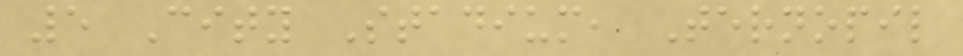5 City Stadium, Ternopil
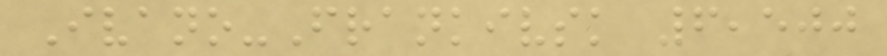Ivano-Frankivsk 6,500
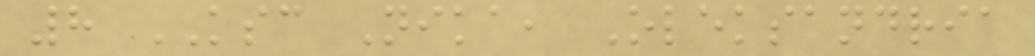8 KSC Nika, Oleksandria
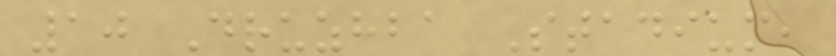10 Druzhba Stadium,
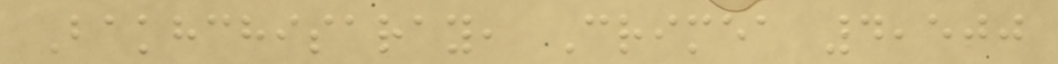Bakhchisaray, Crimea 4,500
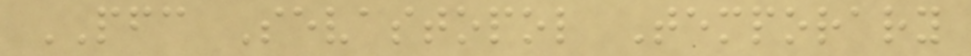PFC Sevastopol Temporary
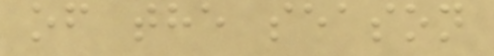of the season
